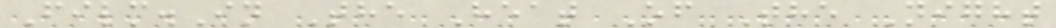Film.In The Heat Of The Night
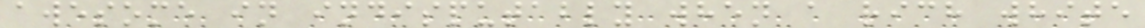awesome in indisputably when a rich white
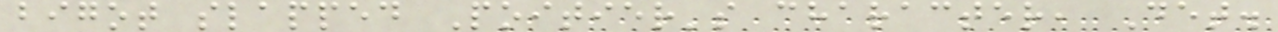bigot slapped Poitier's character, Det.
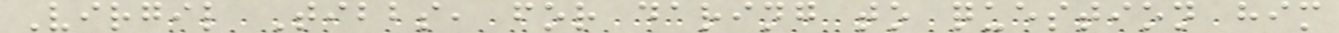Virgil Tibbs, for daring to question him
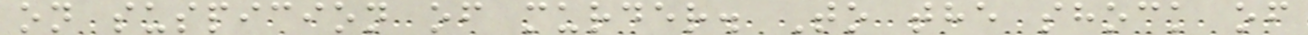on suspicion of murder. To the shock of
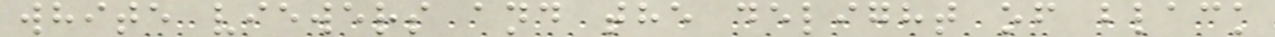white viewers and the delight of black
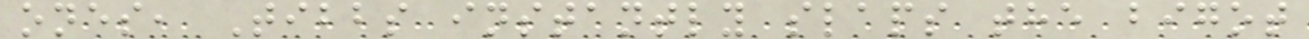ones, Tibbs instantly slaps the bigot
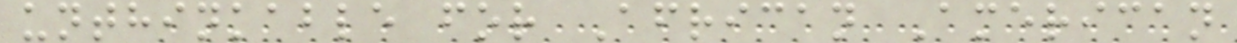unthinkable for African American
